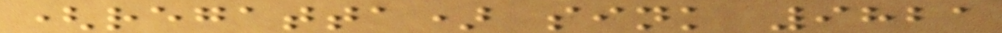(regatta) sink 9821
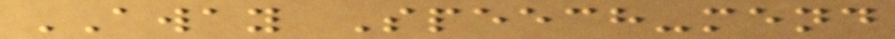AWAY Speech-mend
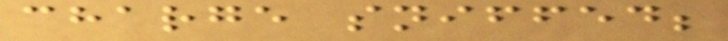charge sniffed;
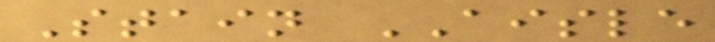Stain AISLE
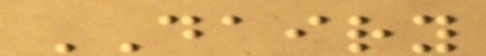DAIRY
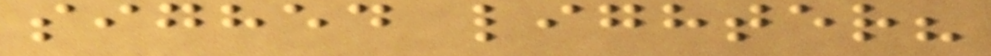sighed lighter?
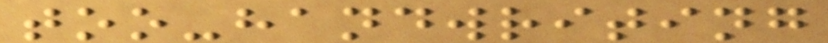too-handwriting
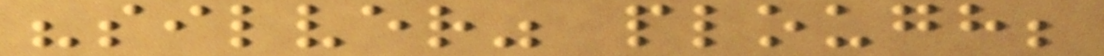"silver" plough;
